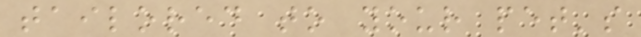tailored to your pet's
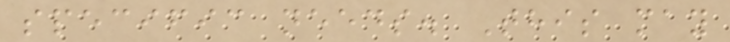specific needs. This may
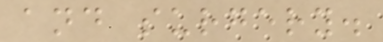and surgery.
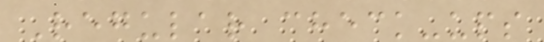Regular check-ups
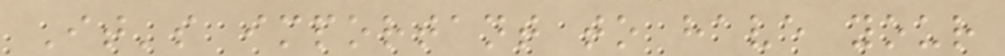It's important to have your
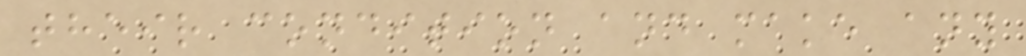their condition and make any
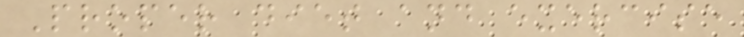Proper diet and exercise
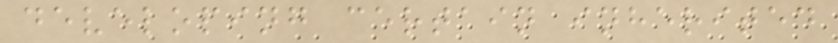developing certain inherited
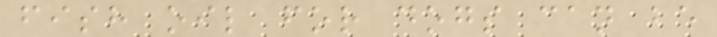fish oil for dogs can be
